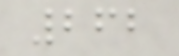262
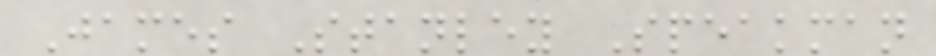James Stanley Speakman
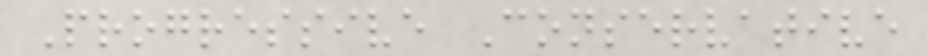Progressive Conservative
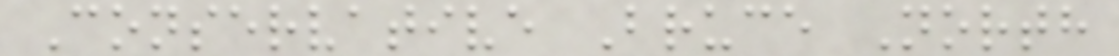Conservative Bruce North
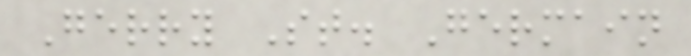Gerry St. Germain
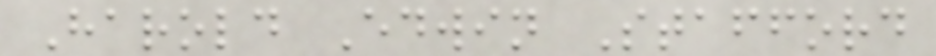Harold Edwin Stafford
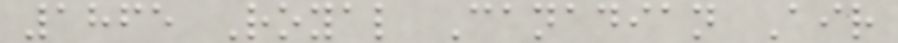1865 Royal Canadian Air
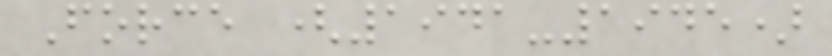Force (1941-1945)
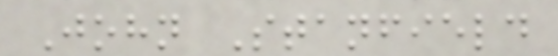John Stanfield
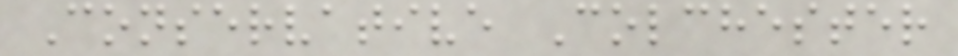Conservative Colchester
